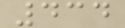434
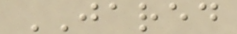JARED
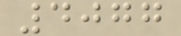4077
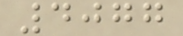4077
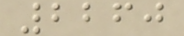2260
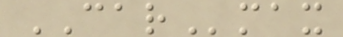CARmax
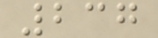237
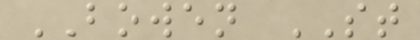BOWEN ST
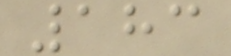183
